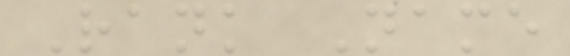Rank Name
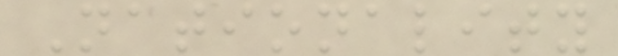Nationality
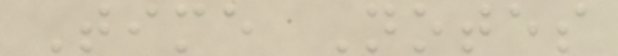Time Notes
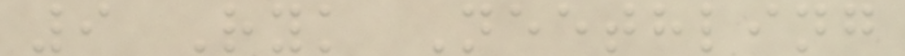9 Ryk Neethling
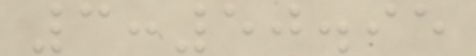3:50.95
